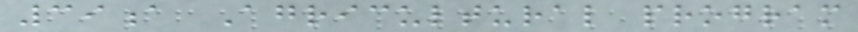39a Agricultural program
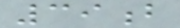39b
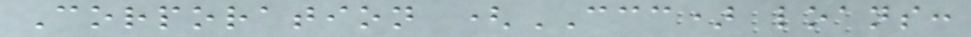Corporation (CCC) loans:
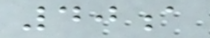40a
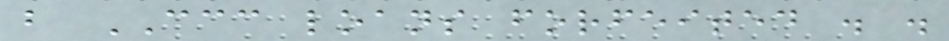b CCC loans forfeited . .
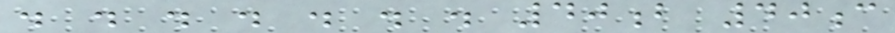. . . . . . . 40b 40c
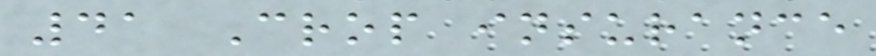41 Crop insurance
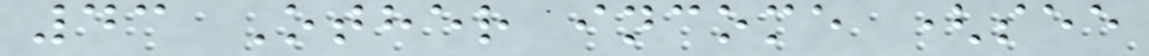43 Other income (see
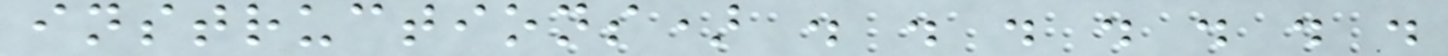instructions) . . . . . . .
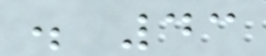. 43
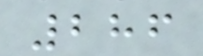286
